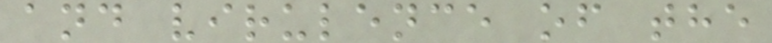and virulence of the
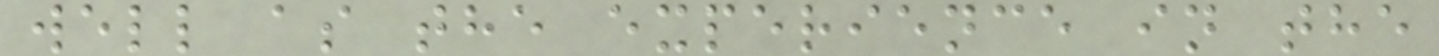well as the experience in the
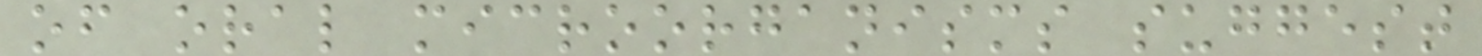of oral microorganisms suggest
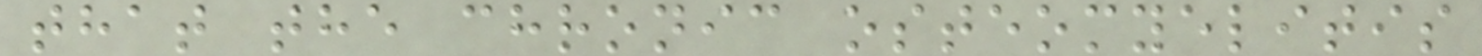that the chronic osteomyelitis
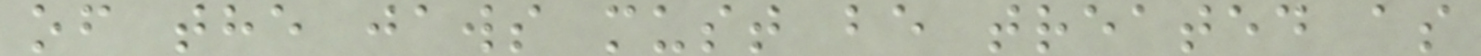of the jaws must be treated as
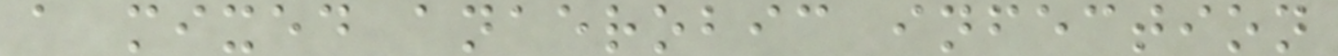a mixed anaerobic infection
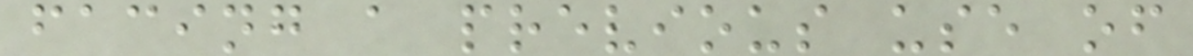facing a previous use of
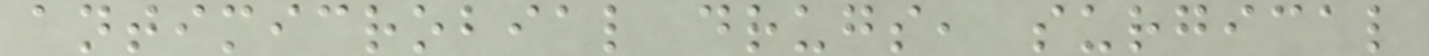antimicrobial drugs, surgical
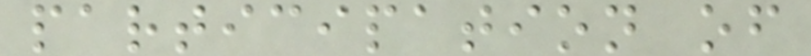participation of
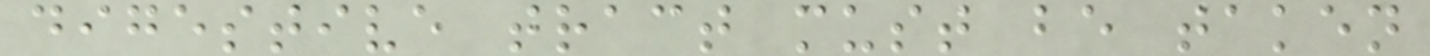digestive tract must be taken
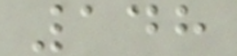148
